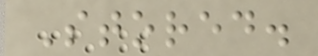Stored.
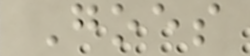Goes
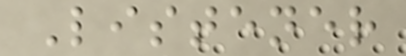Listener
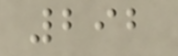292
